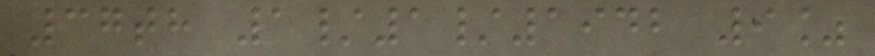37th 1/1/1942 9%
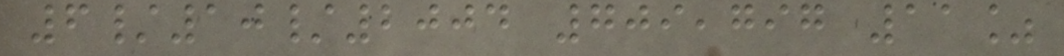6/10/2004 709,797 11%
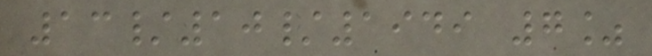13/10/1949 7%
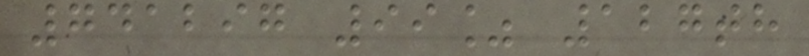741297 99% 127th
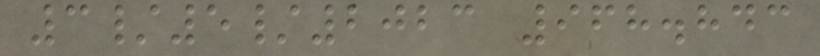3/5/2023 968.843
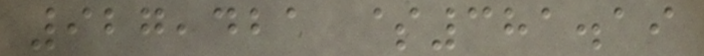927,421 $381.19
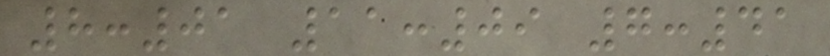8:01 11:09 7:41
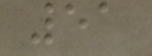51
